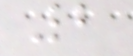2
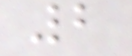2
